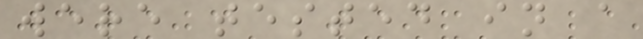were tested in a
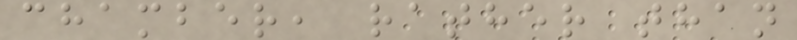chamber, rather than
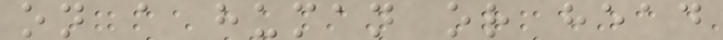on a human or head
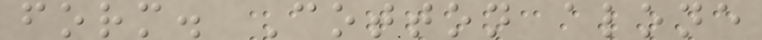form. Cotton alone
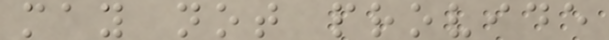may not provide
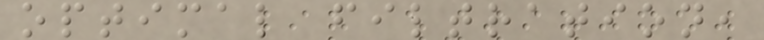optimal filtration,
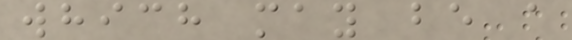which may be a
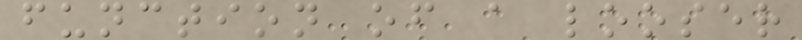function of a looser
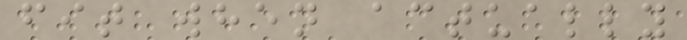fit when actually
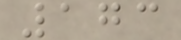173
